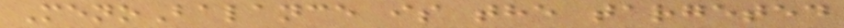MenoBalance is the targeted
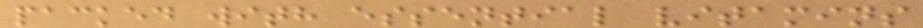packed with essential vitamins
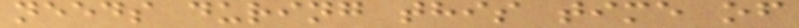needs during this time of
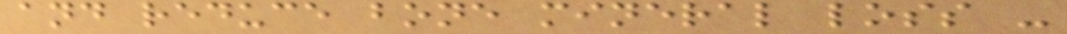and reduce bone mineral loss -
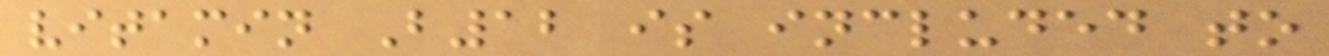vitamin B12 is included to
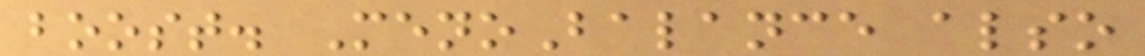boost. MenoBalance also
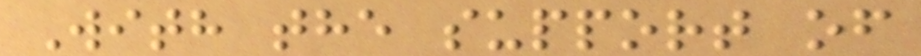With the support of
